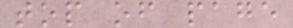top of page
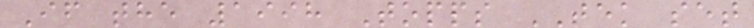If the 1998 Topps TEK set
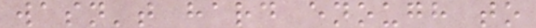wasn't hard enough to
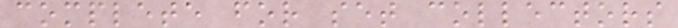complete for set collectors
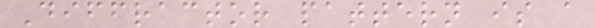Diffractor pattern is a
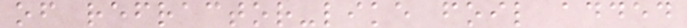of refractor-like foil added
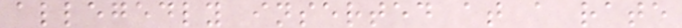allegedly inserted at a rate
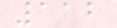112
